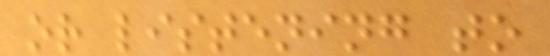or listening to
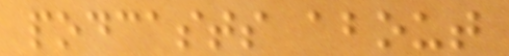podcasts about
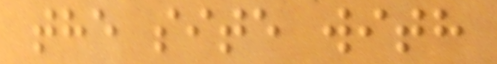the site with
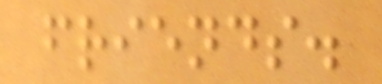friends.
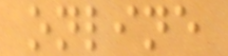online
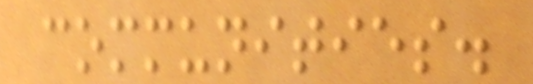communities.
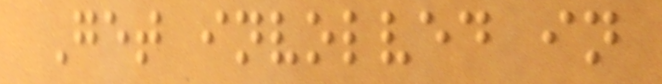Get involved in
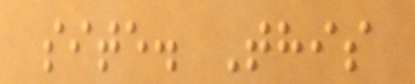site. This
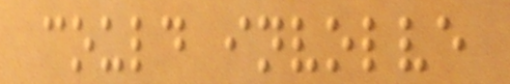could involve
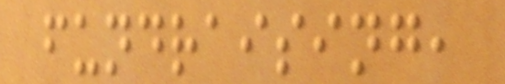fundraising,
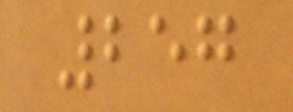257
